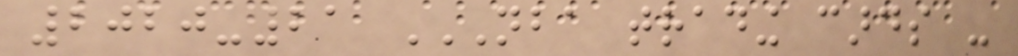2020-21 NBA TRADING CARDS -
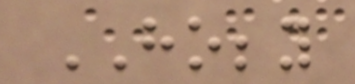HOBBY
